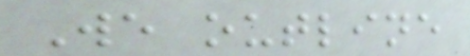We outline
